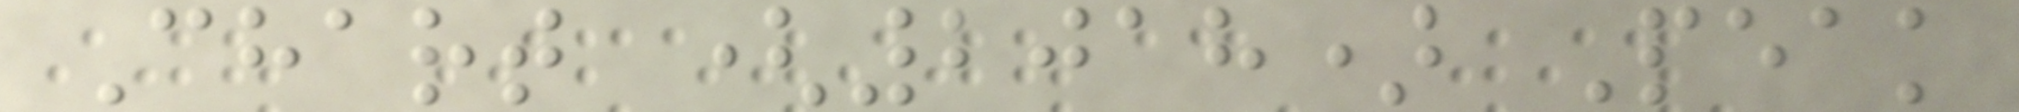Chart (2018) Peak
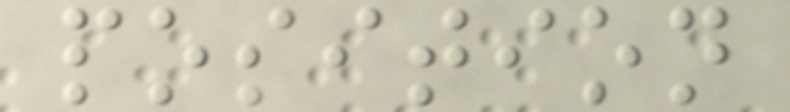position
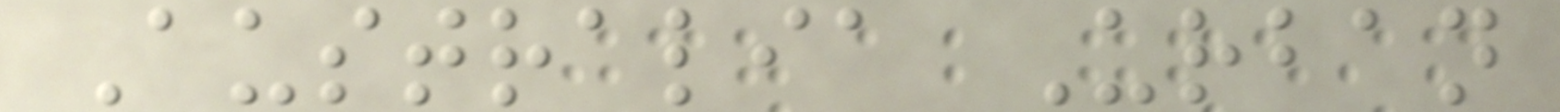Australia Urban
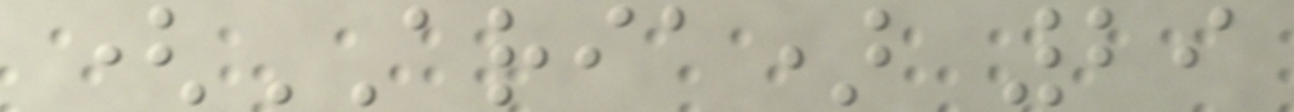(ARIA) 29
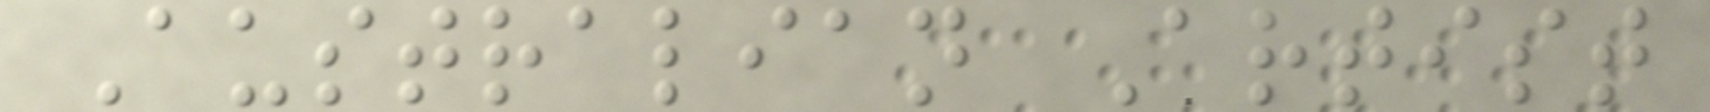Australian Artist
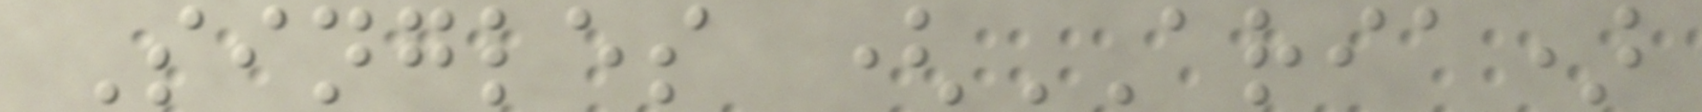Singles (ARIA)
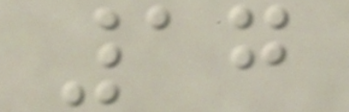17
